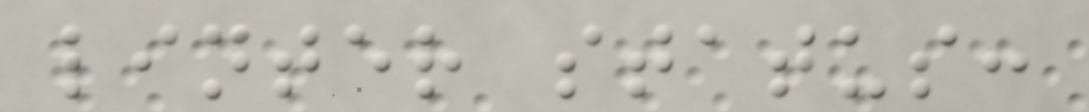linter status:
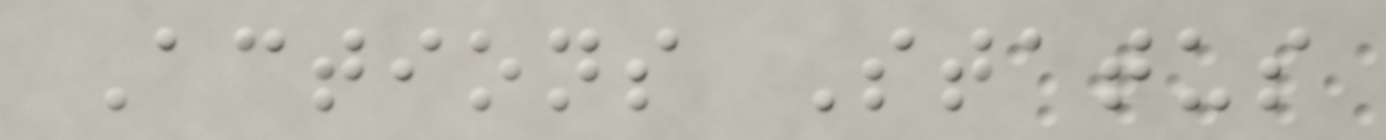Actions Status
